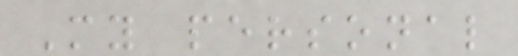My personal
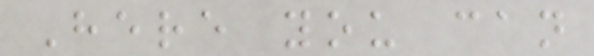Here you can
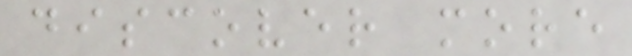discover more
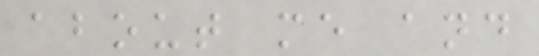about me and
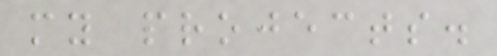my projects.
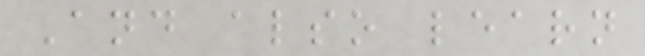And also learn
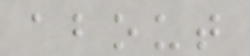about
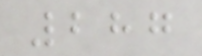287
